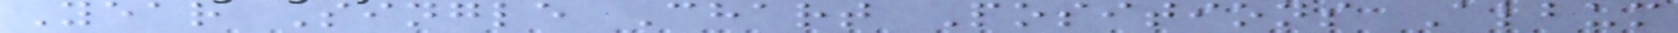Year Single Chart Positions Album
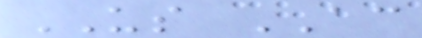US AC
